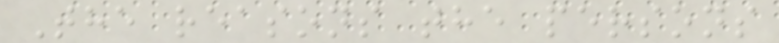The reasons the persons
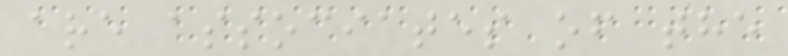are associates of the
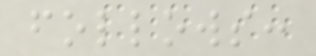follows:
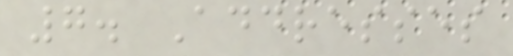7. Addresses
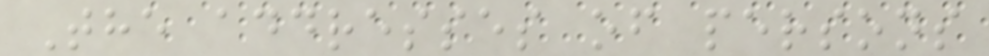The addresses of persons
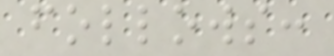follows:
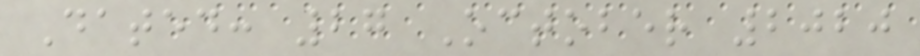Dated: 27 October 2020
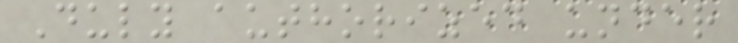Duly authorized under
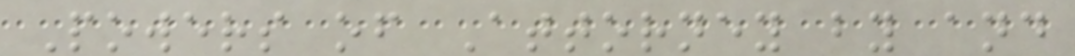Powers of Attorney by and
